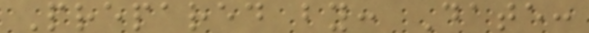Prepared by: Date:
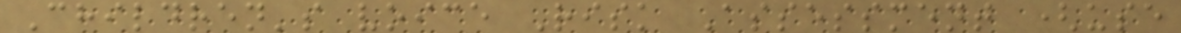Children's voice Risk Assessment (use
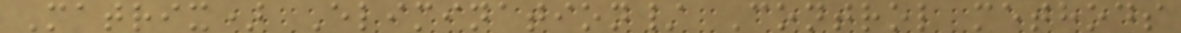Matrix) Elimination/ Control methods
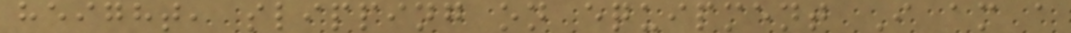height, slipping on equipment I am a
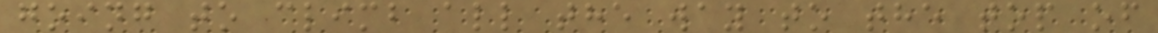going to climb all the way to the top of
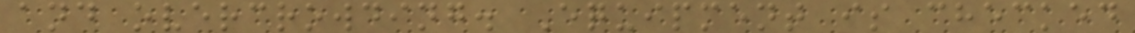and overcrowding. Equipment is checked
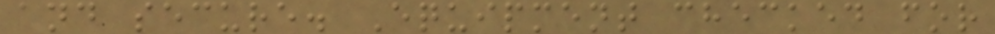and secure. Equipment checked for
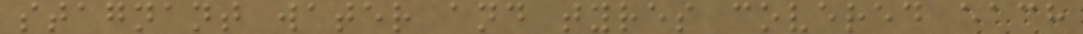stagnant water and tyres covered each
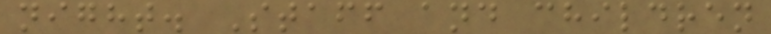night. Staff and children
